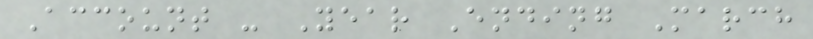Account - Year Ending March
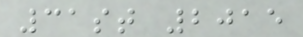31st 2015
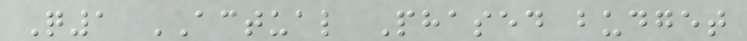Q1 ACTUAL Phased budget
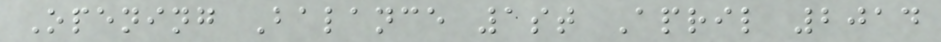Opening Balance 1st April 2014
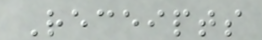Receipts
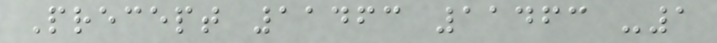Precept 11463 11463 -1
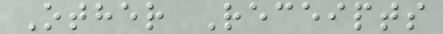Other Receipts
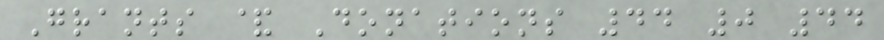Grants & Donations 44 0 44
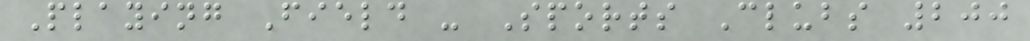Playing Field - Sports Clubs 200
